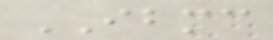IBMC
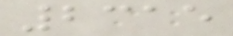2315
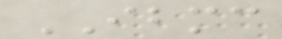IBMC
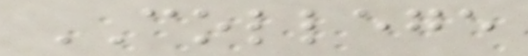COLLEGE
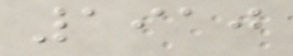1910
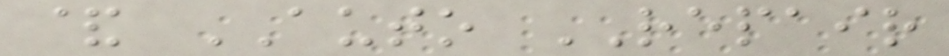& AUTO REPAIR
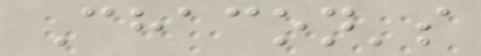Chacon's
